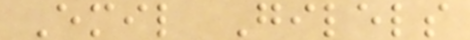Emil Gilels
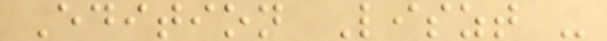Edition Liszt -
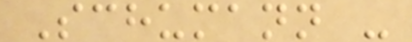Schumann -
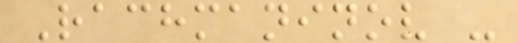Rachmaninov -
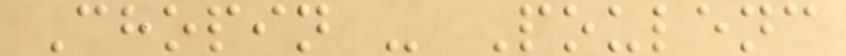Chopin - Poulenc
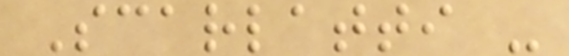Scarlatti -
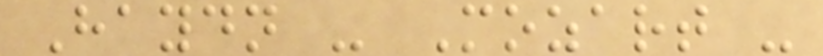Haydn - Mozart -
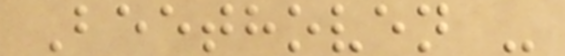Beethoven -
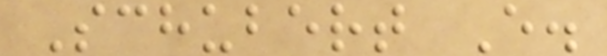Schubert E.
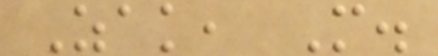Zak, M.
